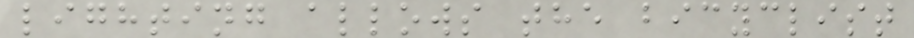lighting allows the bicyclist
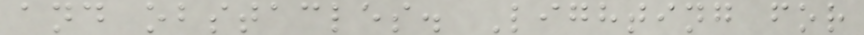and obstacles. Lighting for
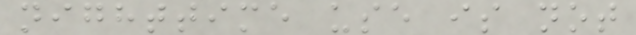nighttime use is not
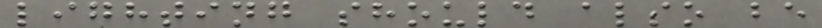lighting should also be
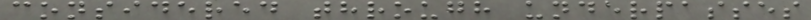considered through underpasses
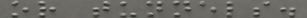or tunnels.
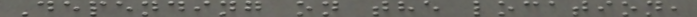Depending on the location,
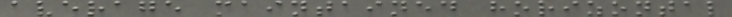average maintained horizontal
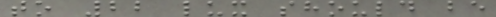to 22 lux should be
